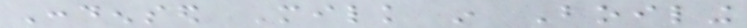Condensed Milk in Boiling
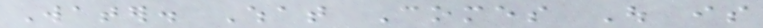Water. What Comes Out is
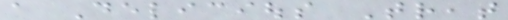a Delicious Treat
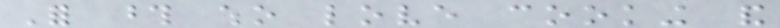For those who love cooking and
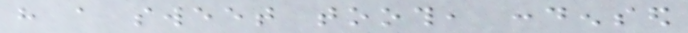have a sweet tooth, condensed
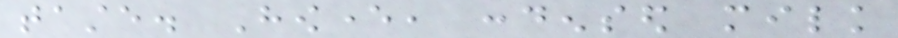taste. However, condensed milk
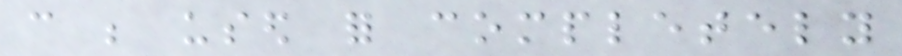can be used for completely
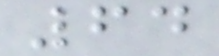64
